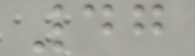47
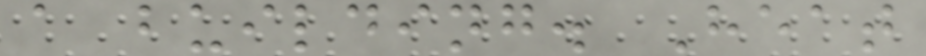a building. Heat
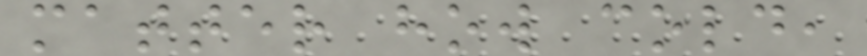matter how cold,
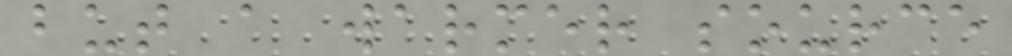but a warmer source
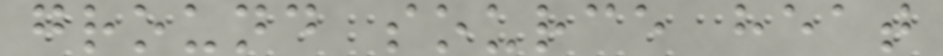ground source heat
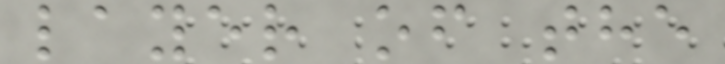layer of the
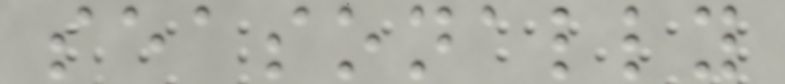seasonally
